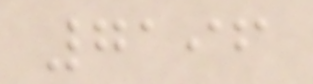7196
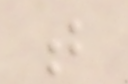t
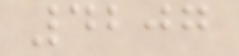4207
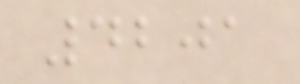4201
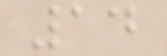14
